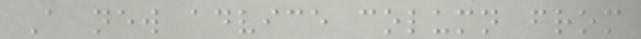A new advice column from
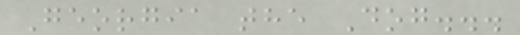Georgia the Dog...
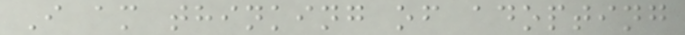I am thinking of adopting
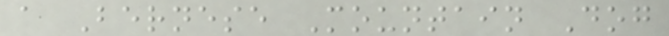a Bernese Mountain Dog
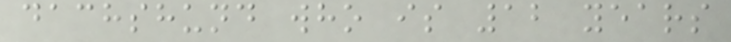dachshund who is 12 years
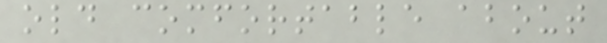old comfortable about
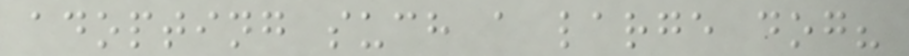adopting such a large dog?
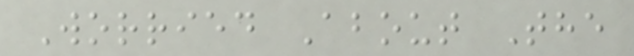Worried About The
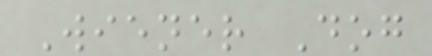Wiener Dog
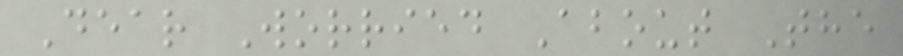Dear Worried About The
